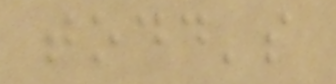todd's
